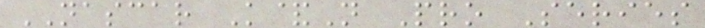NASCAR K&N Pro Series
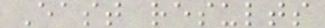East results
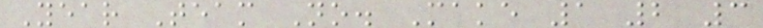Year Team No. Make 1 2 3
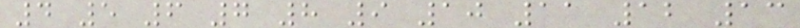4 5 6 7 8 9 10 11 12 13
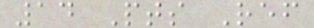14 Pts Ref
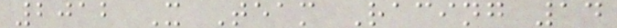2012 X Team Racing 14
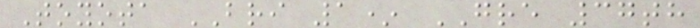Toyota BRI 1* GRE 37th
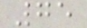75
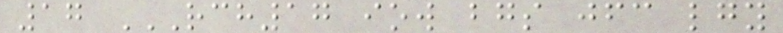17 RCH17 IOW BGS JFC LGY
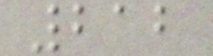212
